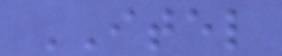ITEL
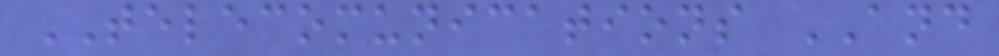TELECOMUNICATIONS AND
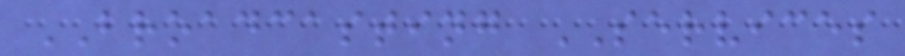BROADCASTING SERVICES
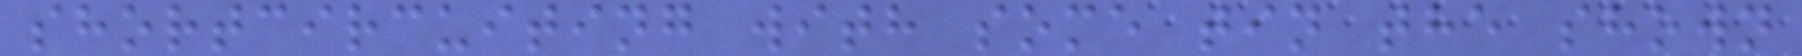shortcircuiting with some tin the shown
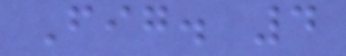Fig. 4
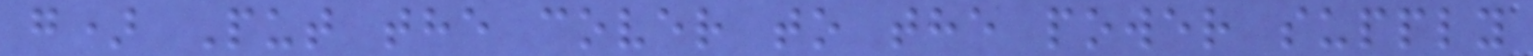g) Put the cover to the power supply
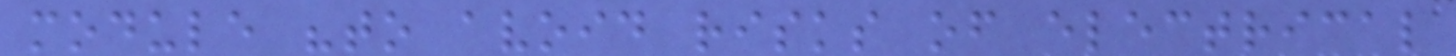module "to avoid risks of electrical
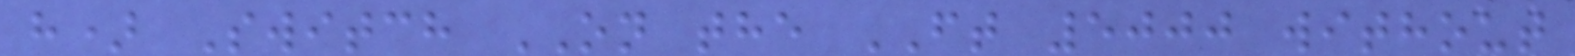h) Switch ON the FT 5000 without
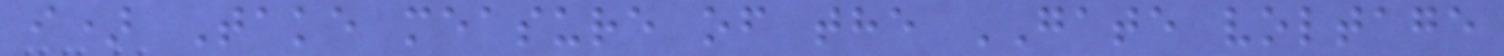i) Take measure of the GATE voltage
